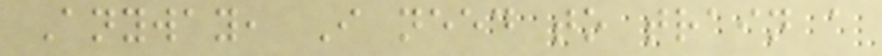Anyway, I need to train a
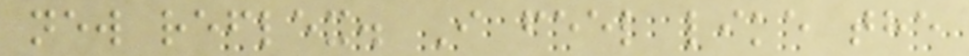new reflex. I feel like the
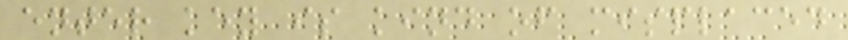enter key is kind of misplaced
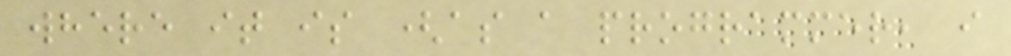where it is (as a programmer, i
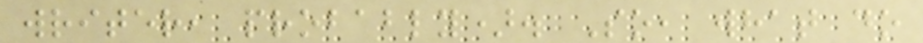writer, probably). So, what do
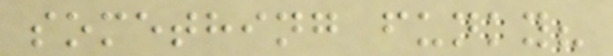something funky?
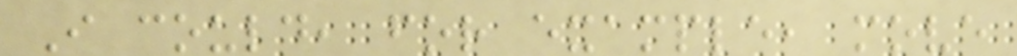I could, for example, move
